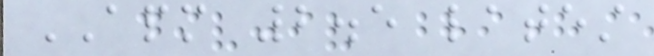APM 2.5 latest
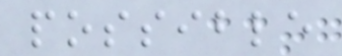possible
